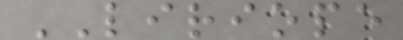LIRIOPE
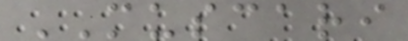MUSCARI
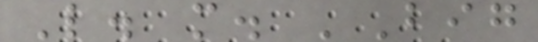L. m. 'Big
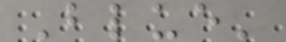Blue'
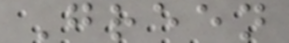Green
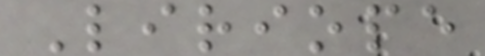Liriope
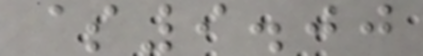$9.00
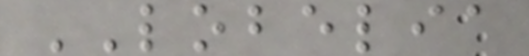LOBELIA
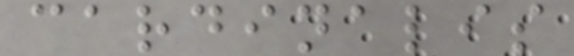cardinalis
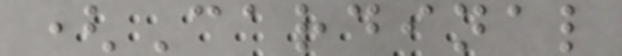(Cardinal
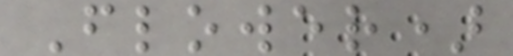Flower)
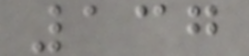137
